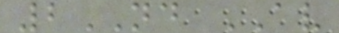2ND AV
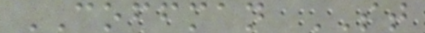COFFMAN ST
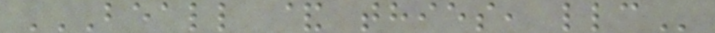BEALL & THIES, LLC
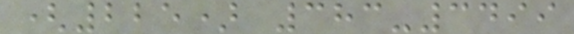(225) 383-3499
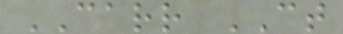CARR CT
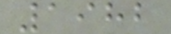1982
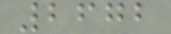2672
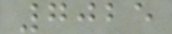7025
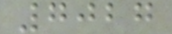7027
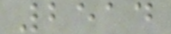2514
